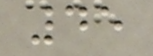45
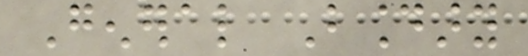General Boundary
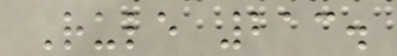Rule 213.
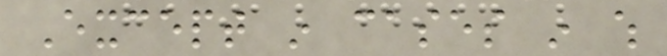Except in cases in which
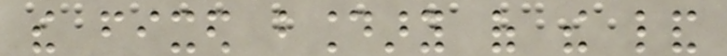the fixed boundary of the land
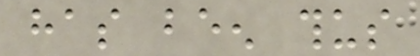has been thus
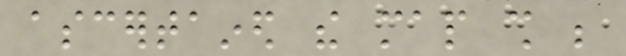ascertained the map shall be
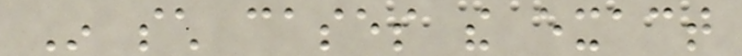In such cases the exact
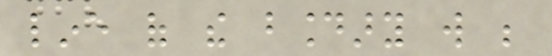line of the boundary will be
